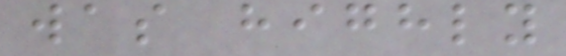was highly
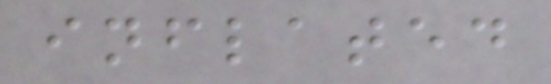inflated
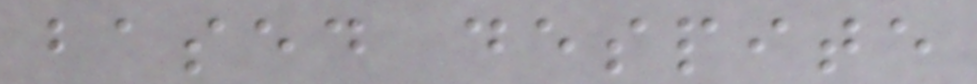based despite
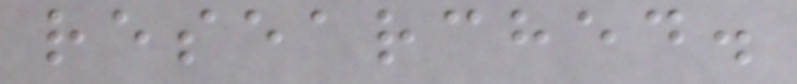researched.
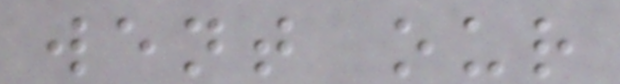went our
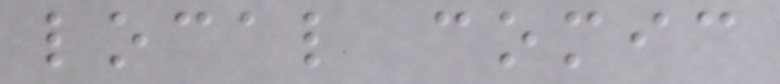local comic
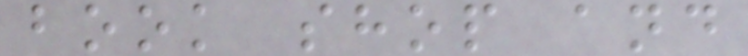book shop and
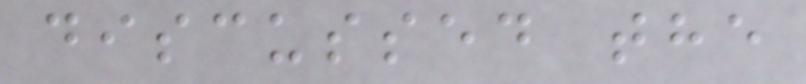discussed the
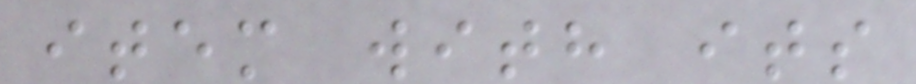item with its
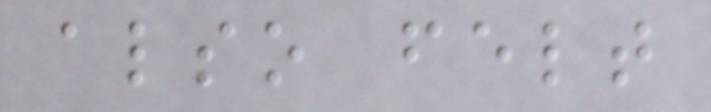also felt
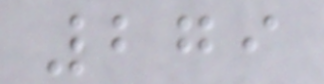279
